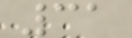31
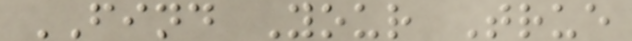FIND Your True
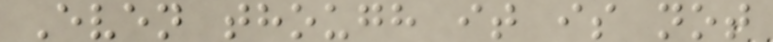Even though it is not
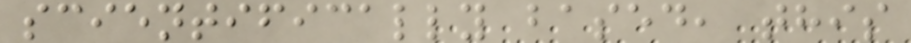scientifically based, this
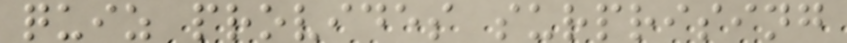quiz provides surprising
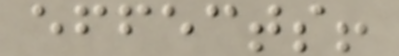effects!
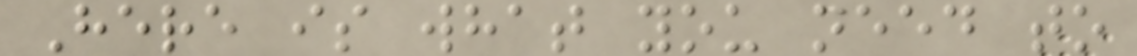Here is what you need to
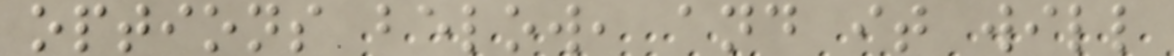options below, and it will
